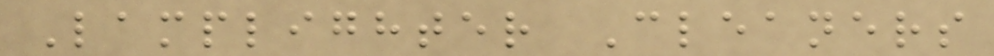Lamplighter Cleaners
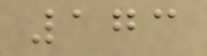173
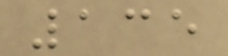135
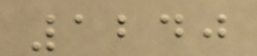1240
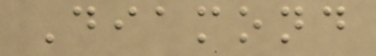Diamond
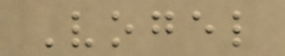Vogel
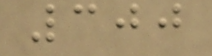300
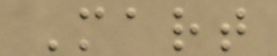Mart
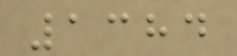1384
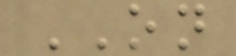ON
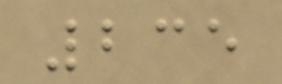235
